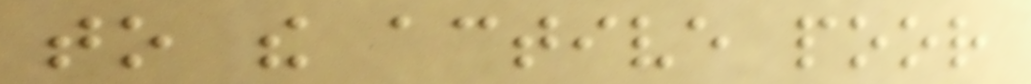to the active poor
